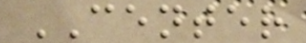CENTER
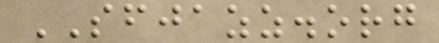SFJAZZ.org
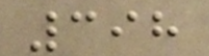398
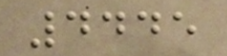4445
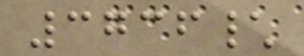3736\
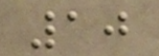10
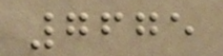7675
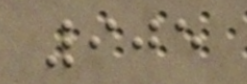905
